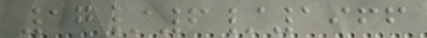17/6/1966
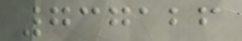737126
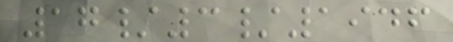17/3/1946
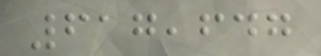617,647
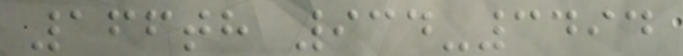166th 934-3494
